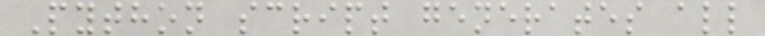Python script generates all
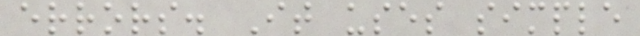errors. It uses simple
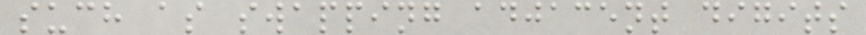such as swapping adjacent digits
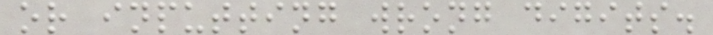or inputting wrong digits.
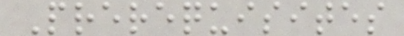Prerequisites
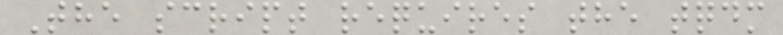The script requires the tqdm
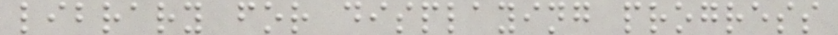library for displaying progress
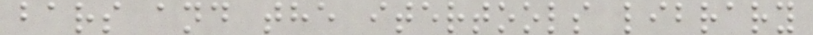bars and the itertools library
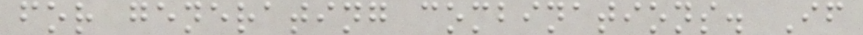for generating combinations. If
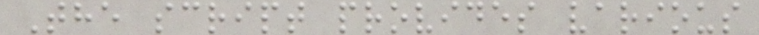The script provides various
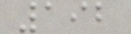192
